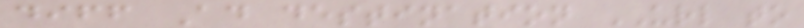diff Ad destination URL to
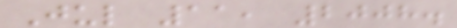Jul 11, 2008.
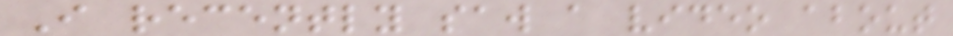I recently saw a video about
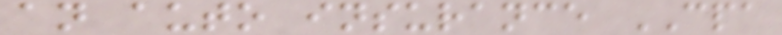an auto insurance CPA
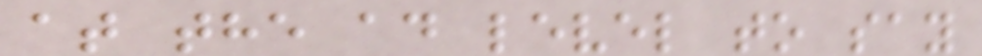at the ad level to say
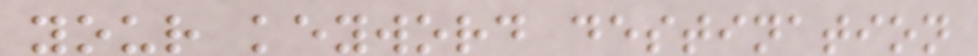your keyword destination
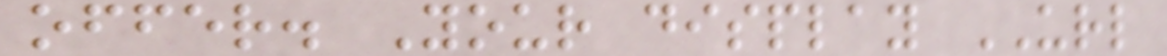offer. Your display URL
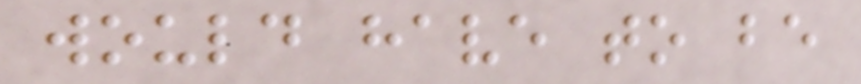would have to be
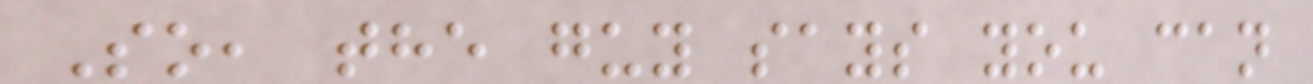So, the guy says you can
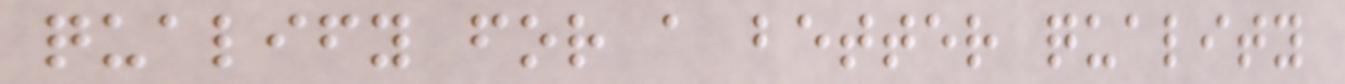qualify for a better quality
